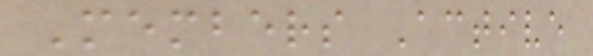Members Active
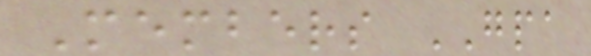Members GPA
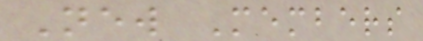New Members
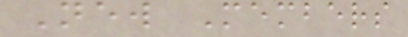New Members
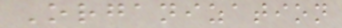Organization
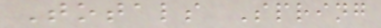Totals Spring
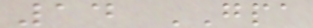14 GPA
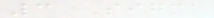3 Sigma
